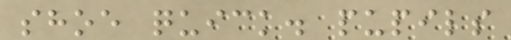shoe quick. pupils
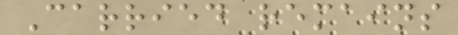Carried remains
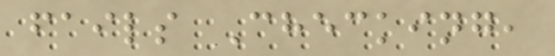fails Checking,
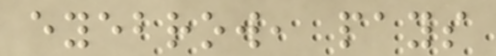eyebrow, pays
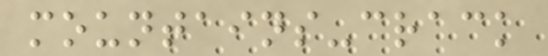mountains-crack
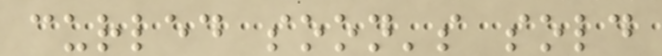curled soon's sold
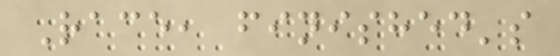Race, finished's
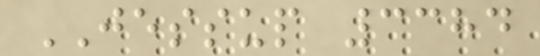JESSUP 3384
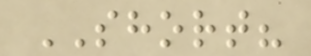SHORT?
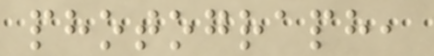photograph,
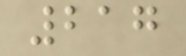217
